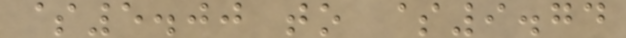$5.00 to $9.74
